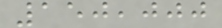150,000
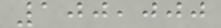100,000
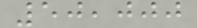50,000
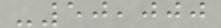-50,000
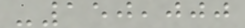-150,000
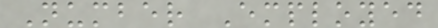Number Employed
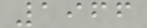1966
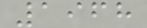1968
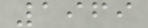1969
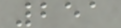251
